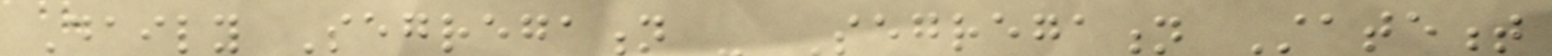Daily Segregation - Segregation Statement
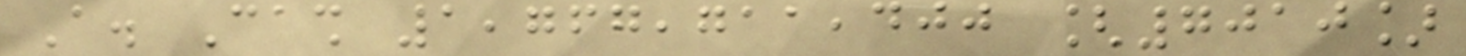A. Cash 1,767,711,400 [7010]
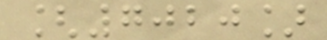[7020]
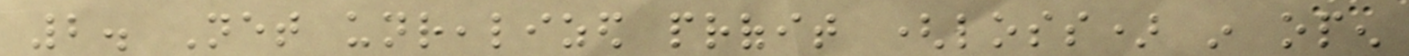2. Net unrealized profit (loss) in open
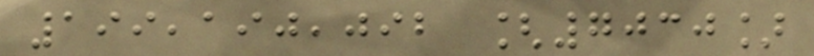199,190,092 [7030]
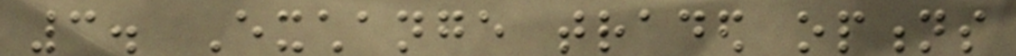3. Exchange traded options
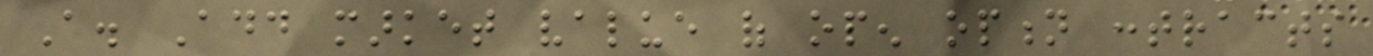A. Add market value of open option contracts
